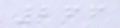266
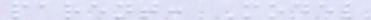parent: Model
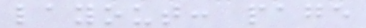layout: page
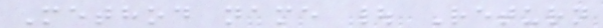Method name | Return
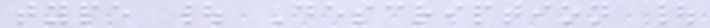type | Description |
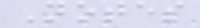Notes
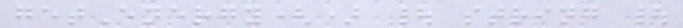getEnergy() | string |
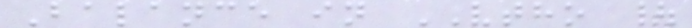Balance in VTHO |
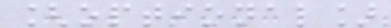[optional]
